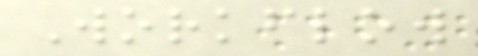Workflow
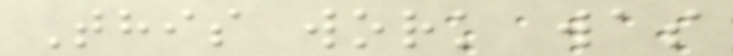This work was
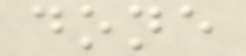done
